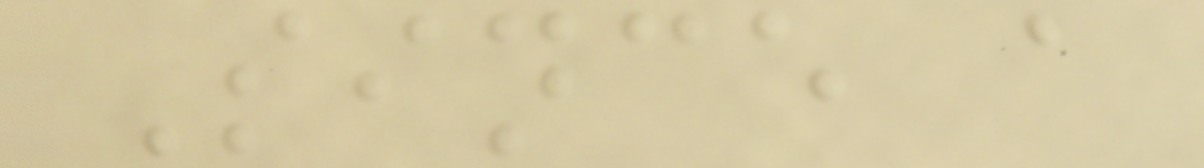Since a
